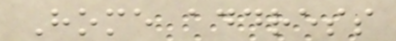Home address
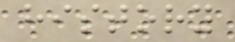history
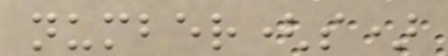number(s)
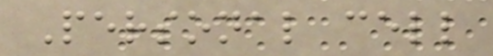Personal cell
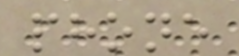phone
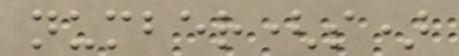number(s)
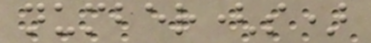number(s)
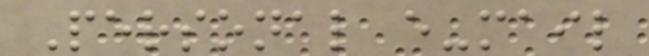Personal e-mail
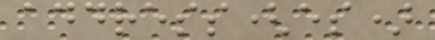address(es)
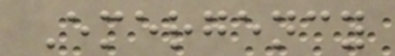Emergency
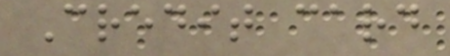Credit card
